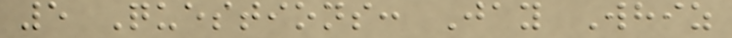5 Questions: Jay Whiz
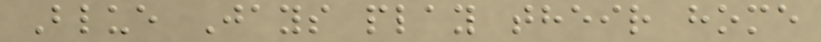Blue Jays play their home
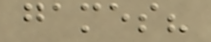games?
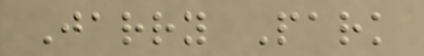Jarry Park
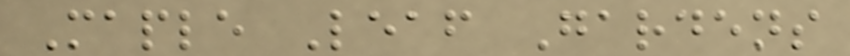Maple Leaf Gardens
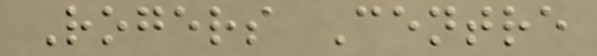Rogers Centre
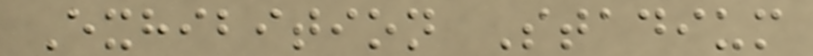Exhibition Stadium
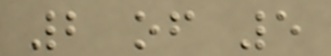2 of 5
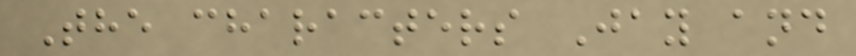The characters Jay and
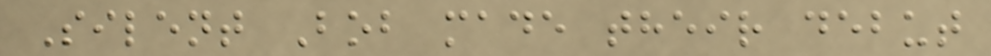Silent Bob made their debut
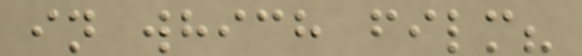in which film?
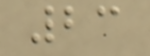23
